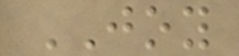JOY
